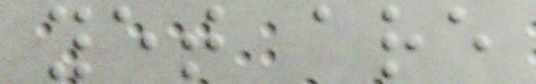yet are
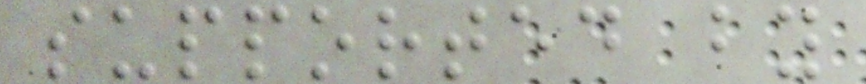supported by
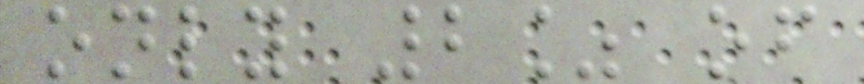only 2% of
